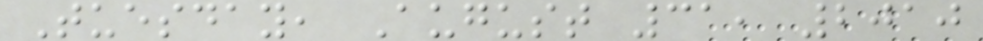Tuesday, August 31, 2010
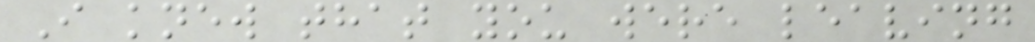I knew that you were leaving
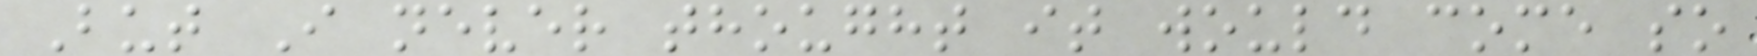But I never thought it would come so
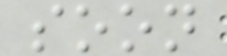soon
